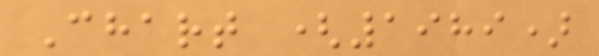Chart (1989)
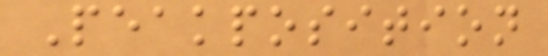Peakposition
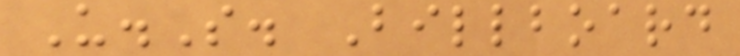U.S. Billboard
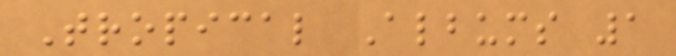Tropical Albums 1
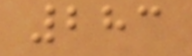283
